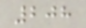208
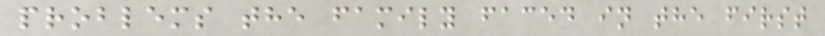problems the family faced in the first
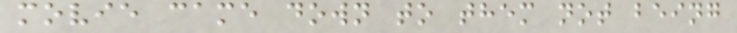movie came down to them not being
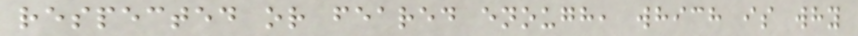respected or feared enough, which is why
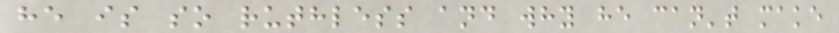he is so ruthless and why he can't make
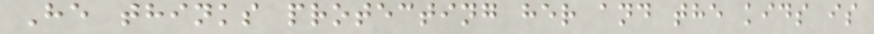He thinks protecting her and the kids is
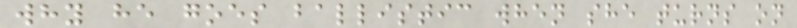why he goes ballistic when she turns on
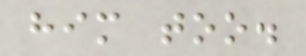him too.
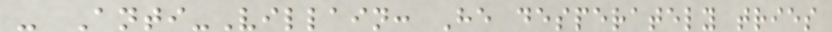- Anti-Villain: He desperately tries
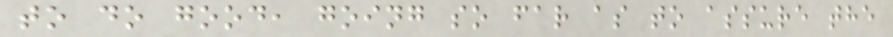to do good, going so far as to assure the
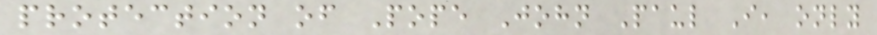protection of Pope John Paul I, only
